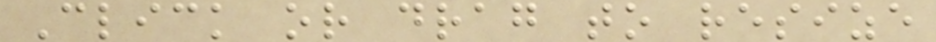Click or drag to resize
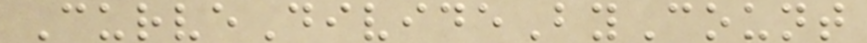CurveDivideByCount
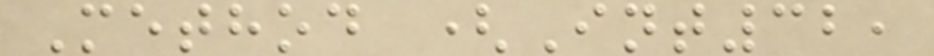Method (Int32,
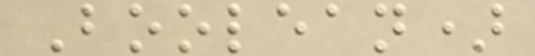Boolean)
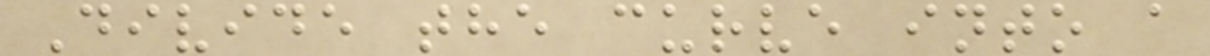Divide the curve into a
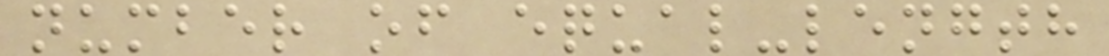number of equal-length
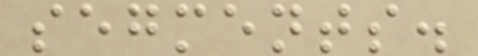segments.
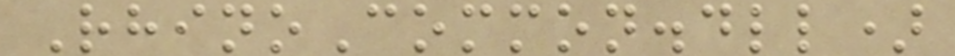RhinoCommon.dll)
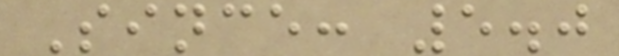Since: 5.0
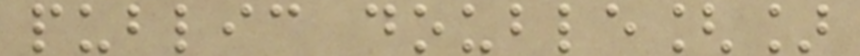public double[]
